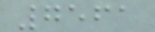7561
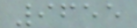9655
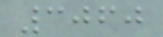3060
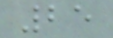25
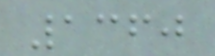1360
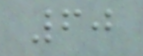60
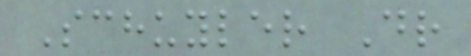Schuyler Dr
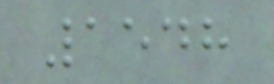1548
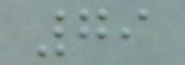79
